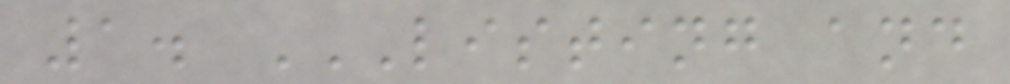1. LISTING AND
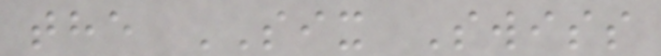the SIX Swiss
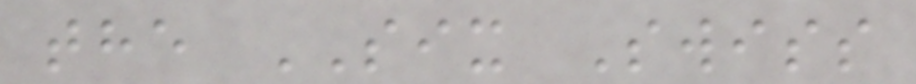the SIX Swiss
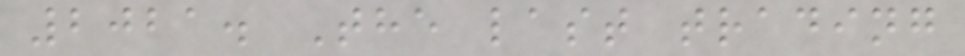2021. The last trading
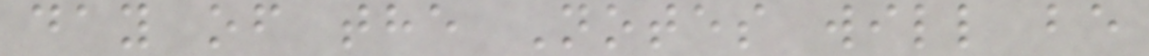day of the Notes will be
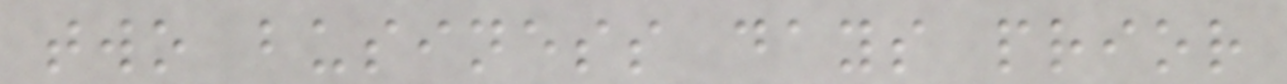two business days prior
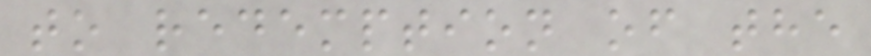to redemption of the
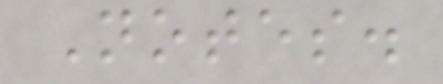Notes.
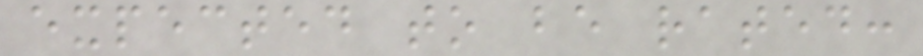expected to be rated:
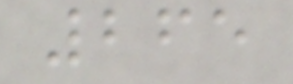265
